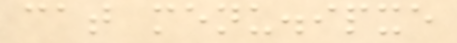cat menu.ipxe
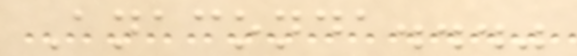Anaconda..."
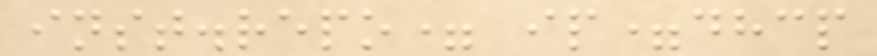inst.repo= ip=dhcp
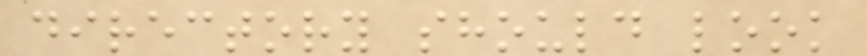directory should look
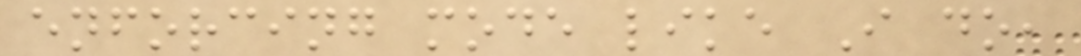enforcing mode like I do,
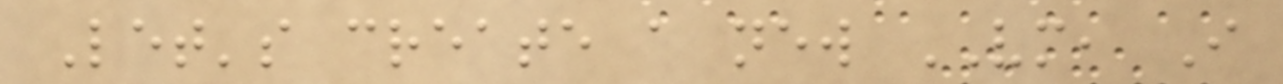Let's create a new VM, I
